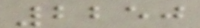2250
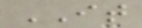IT
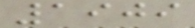1909
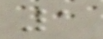1
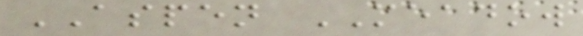ASPEN MEADOW
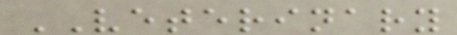VETERINARY
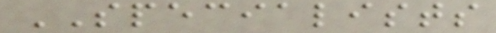SPECIALISTS
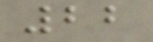22
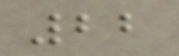22
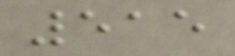515
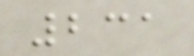231
